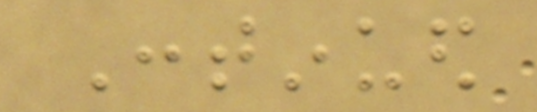Continued
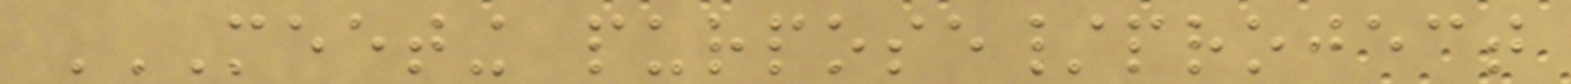MEETING PURPOSE/PROJECT
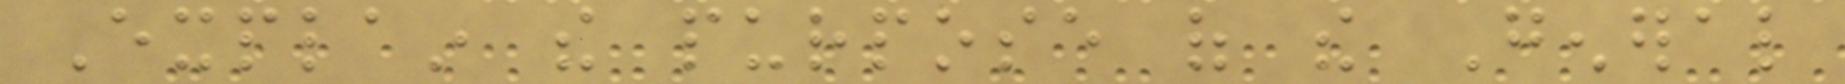Explain the purpose of the General
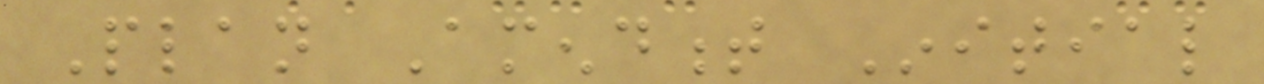Plan Amendment Initial
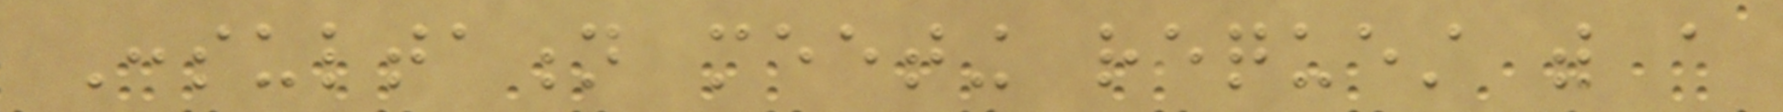Consultation meeting request with a
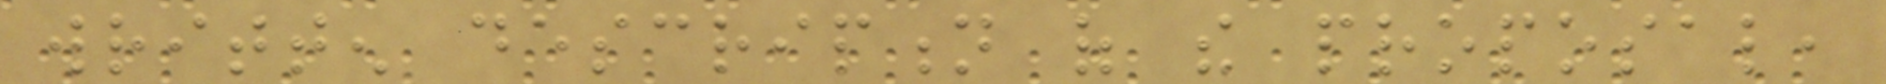written description of the proposal,
